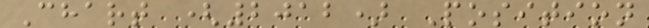Chart (2012) Position
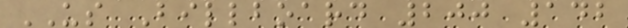US Billboard 200 142
